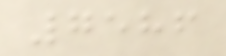7586
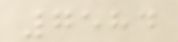7584
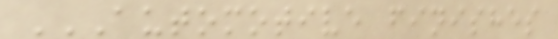AUTOMOTIVE FINISHES
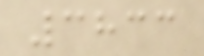3833
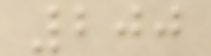200
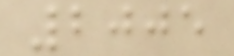2005
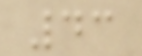43
